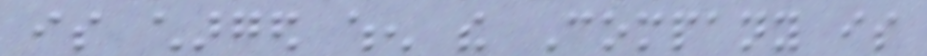is charged when the Company is
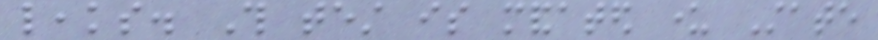leaks. This test is mandated under State
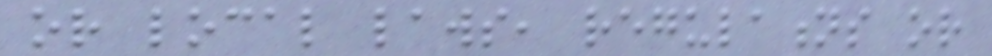or local laws, regulations or
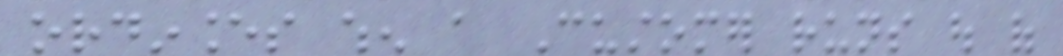ordinances when a Customer runs out of
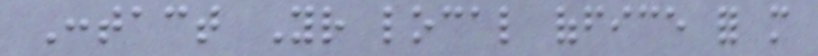Contact Your local office for more
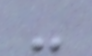-
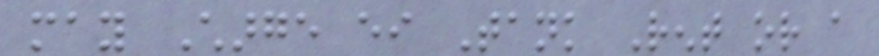may Charge either Tank Rent or a
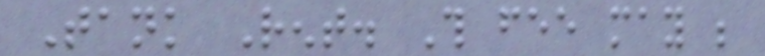Tank Rent. This fee may be
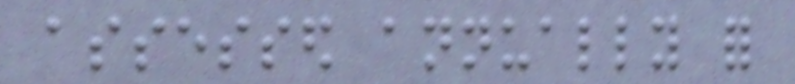assessed annually for
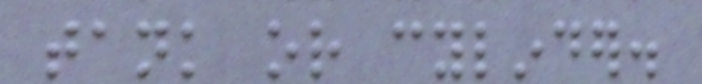tank or cylinder.
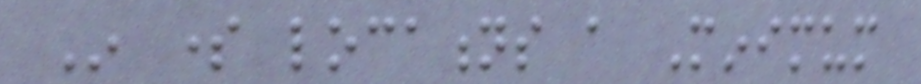In some locations a Minimum
